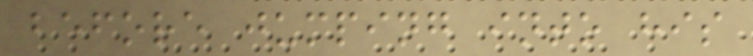before jumping into his
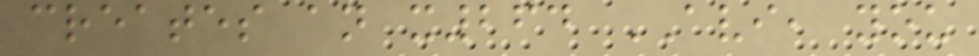creates an x264 AVI, you
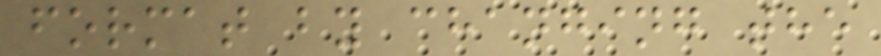format by changing the
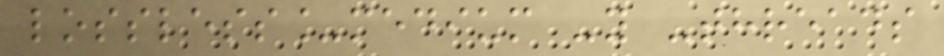lossless_medium -y -threads
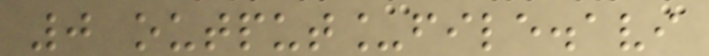0 output_file.avi
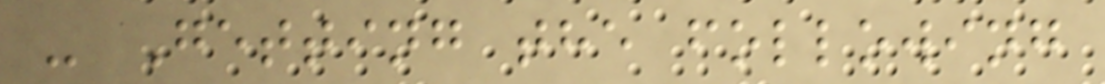- Getting the following
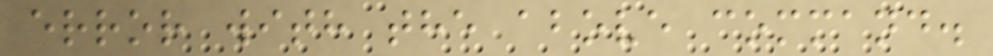error with the above command.
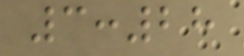3:28
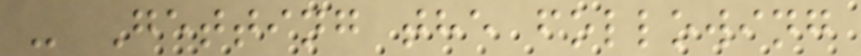- Getting the following
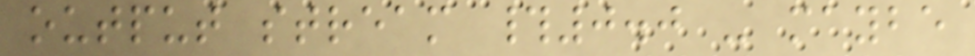output stream #0.0 - maybe
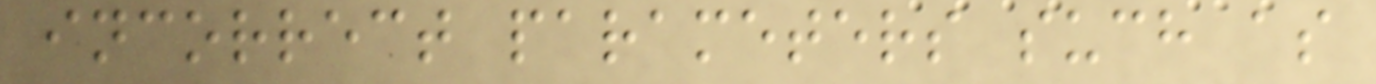incorrect parameters such as
